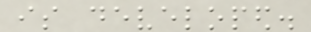is developed.
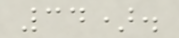34).
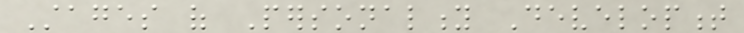Stages of Personality Development
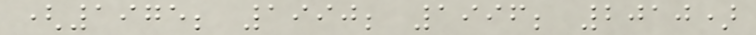(1975; 1990; 1996; 2010)
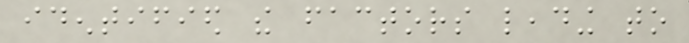identified the factors leading to
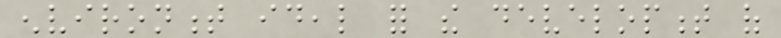environment ideal for the development of
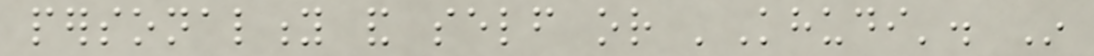personality and self or 'Khudi'. In
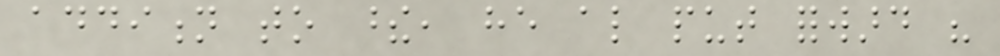addition to these, he also put forward his
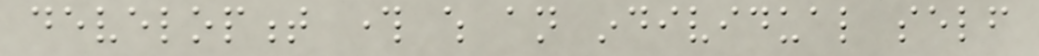development through which an individual self
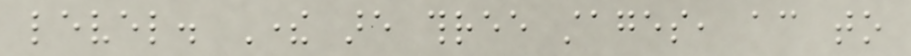level. There are three stages, according to
